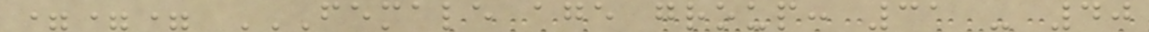=== FEMALE AGE GROUP: 31 - 40
